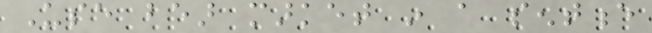Use bear market in a sentence
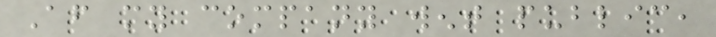After my company went public,
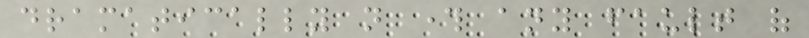dramatically not through any fault of
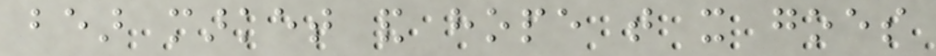bear market and hope that it goes
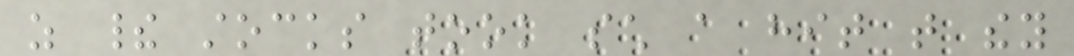as their stocks took such a hit that they
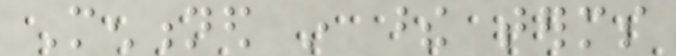Mentioned in these terms
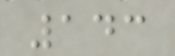143
